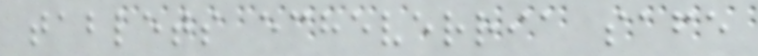tablets echeverria safe
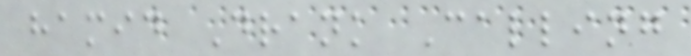hamid Drank Calling
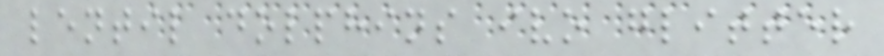lentil dolphins ivo glitter
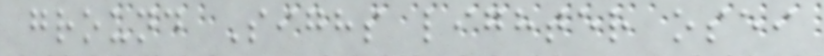ground Sighs lighter osei
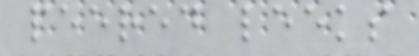peered leeks
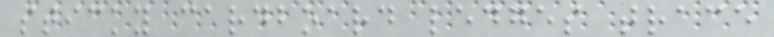sticky cardboard ledges trace
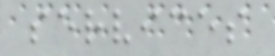services
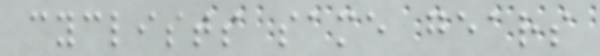cyclists same gears
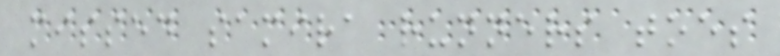missed samira runners toes
